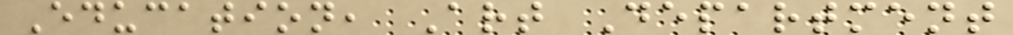Education, Art Department
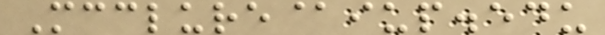Mcclure@iup.edu
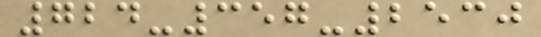724-357-2530
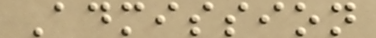Admission
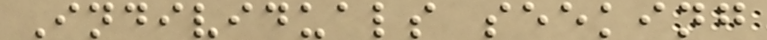Individuals seeking
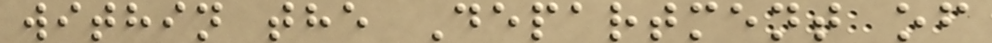within the Department of
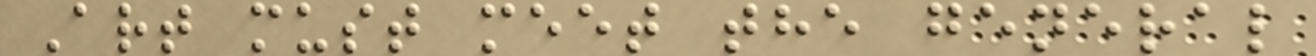Art must meet the general
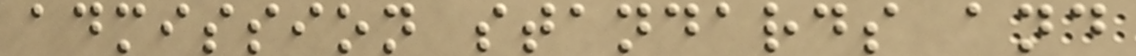admission standards and
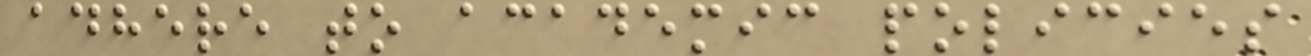adhere to academic policies
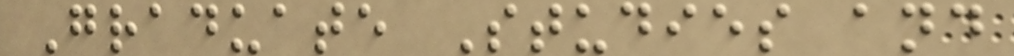Graduate Studies and
